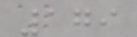179
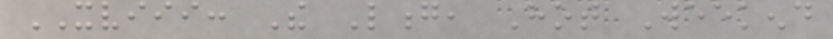XVIII: The Long, Hot Weekend
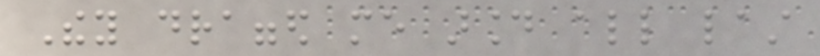They dragged me around all last
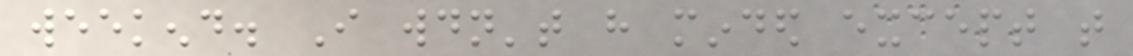weekend. I wouldn't have minded except that
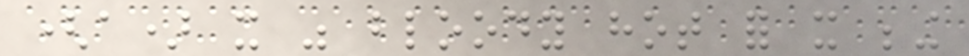(a) it was bloody hot for it being
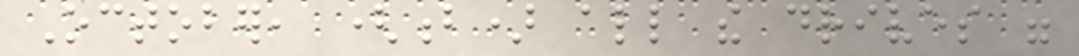October, (b) all the drives were
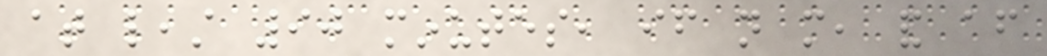at least 90 minutes, if not more, and after
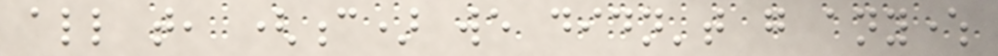all that, (c) we didn't go anywhere
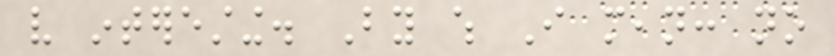very interesting. By which I mean: no
